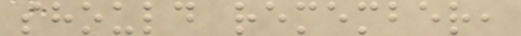should remember,
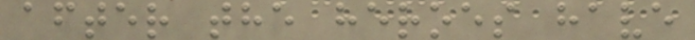after the heroes have
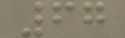67
